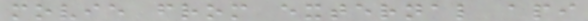movie from external api
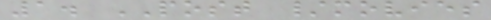1. POST /movies
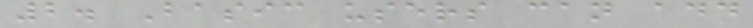2. Basic users can add
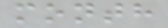month
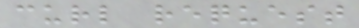curl request
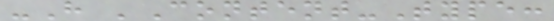-H 'Content-Type:
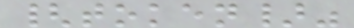{token}"
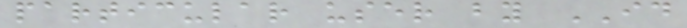particular user by ID
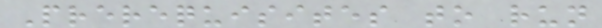Prerequisites to run
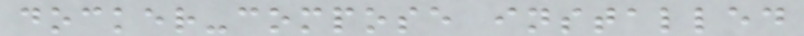docker-compose installed
